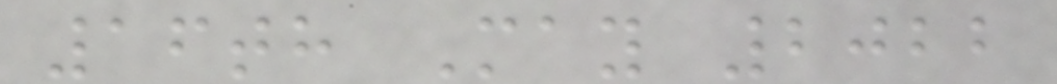16th May 2022
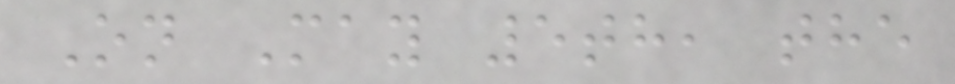On May 5th, the
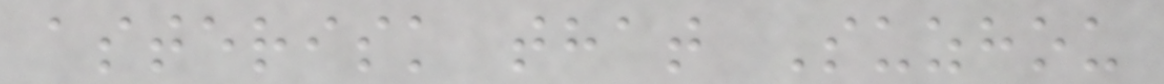asterisk that Suzhou
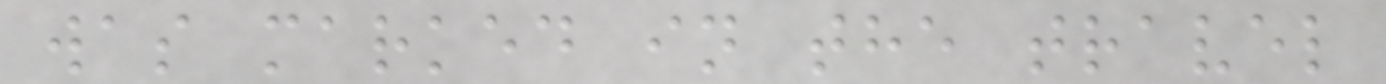was marked in the travel
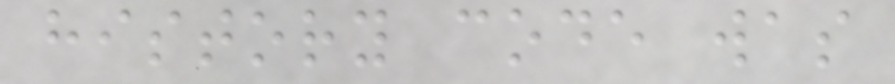history code was
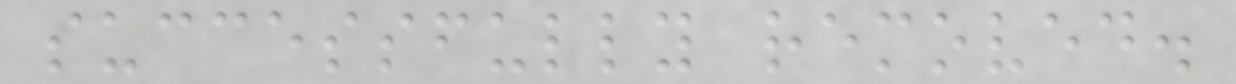successfully removed.
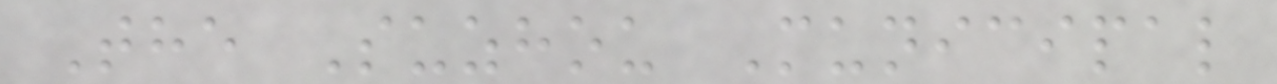The Suzhou Municipal
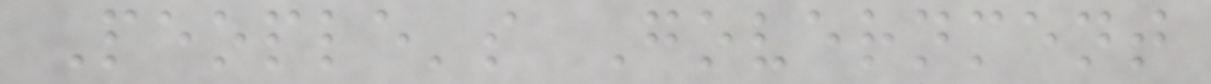People's Government
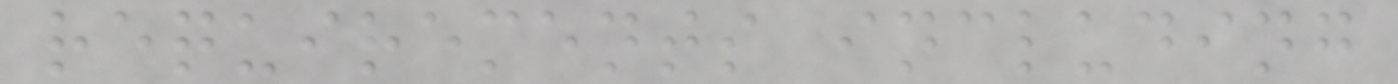requirements including
